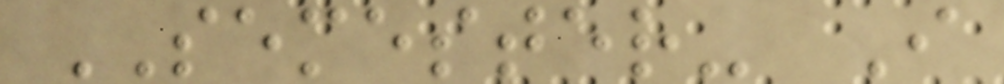SEMESTER- I
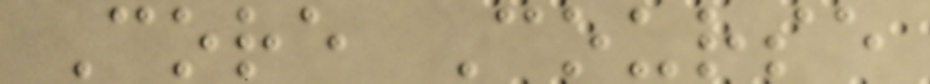Core Course
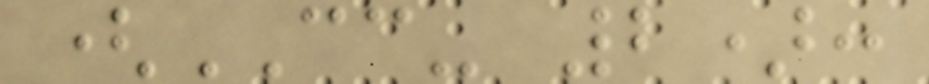(CC- 2):
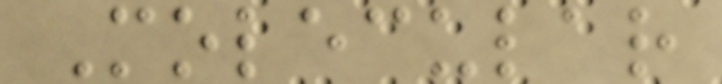Molecular
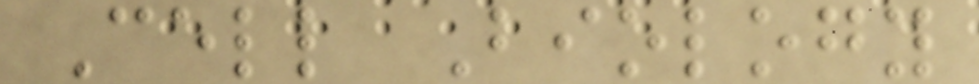Cell Biology
